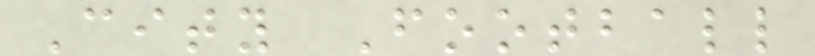City Football
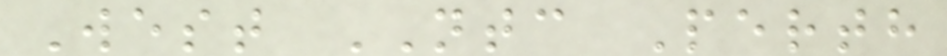West NTC Perth
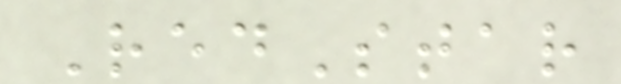RedStar
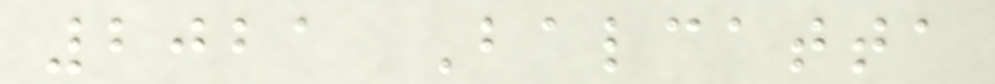2021 Balcatta
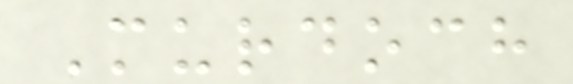Murdoch
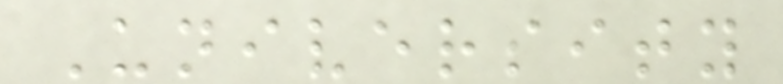University
